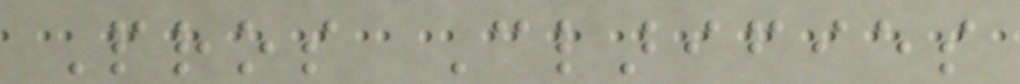Pros Clarifies
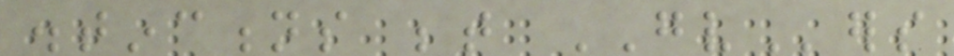distinctions between GVers
